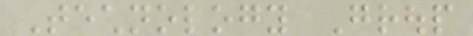Technology Group
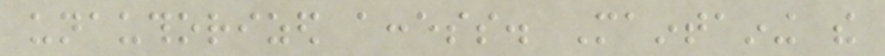unauthorized access. Maintaining the
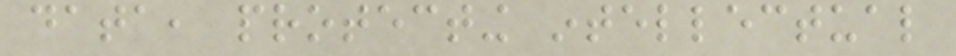data, protecting intellectual
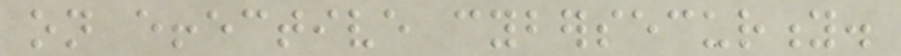on effective cybersecurity.
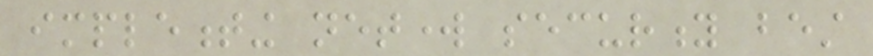implementing network security best
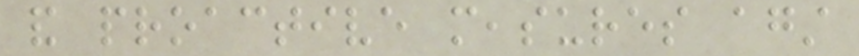and proactive measures against
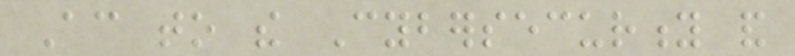According to the Cybersecurity and
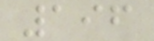196
